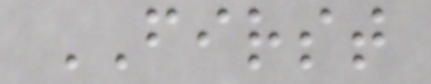FIRST
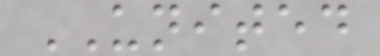UNITED
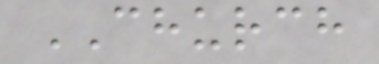CHURCH
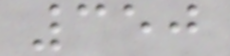350
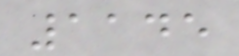1145
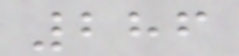286
